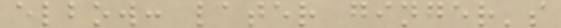elbow: later ginger's
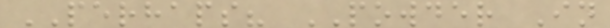PERHAPS? POWDER In
